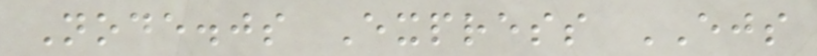Node.js Express EJS
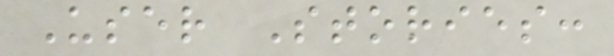User Stories:
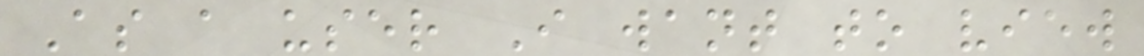As a user I want to view
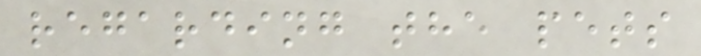regarding the pets
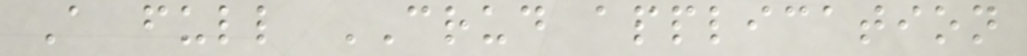A full CRUD application
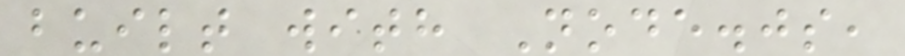built with Node.js,
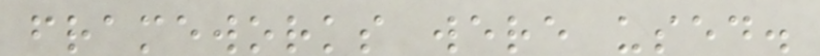frameworks were used.
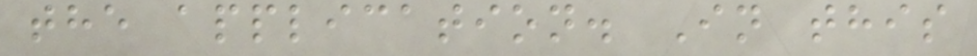the application. In this
